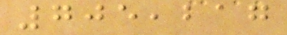705,217
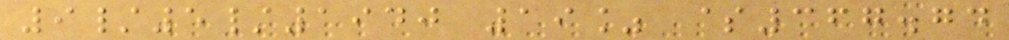9/5/1940 19% $367.74
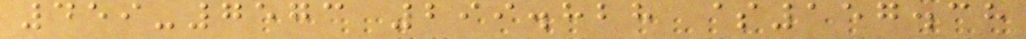459-7573 299.828 $157.38
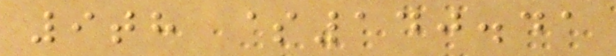9th $140.41
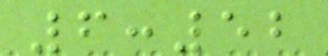6:52
